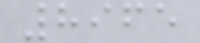8965
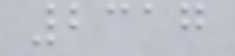2317
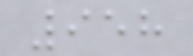958
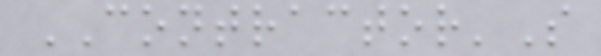CONTRACTOR'S
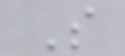S
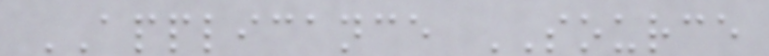APPLICANCE SOURCE
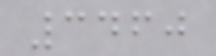3460
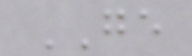GE
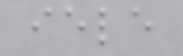iele
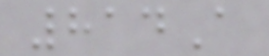814A
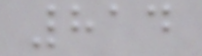814
